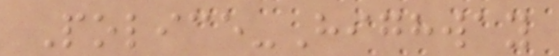Police-Highway
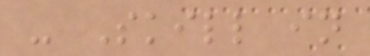- Skill in
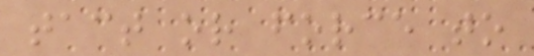tact or force to
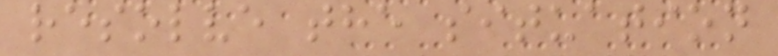resolve the situation
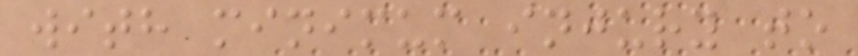with minimum injury to
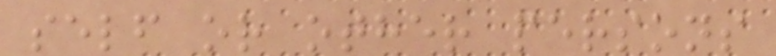self or other persons
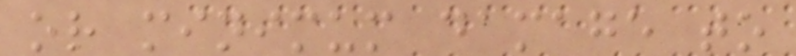or minimum damage to
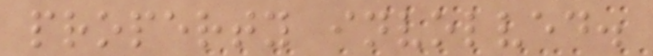property involved.
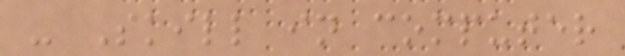- Skill in computer
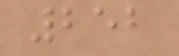252
